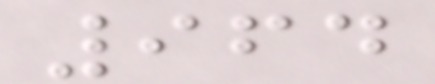964
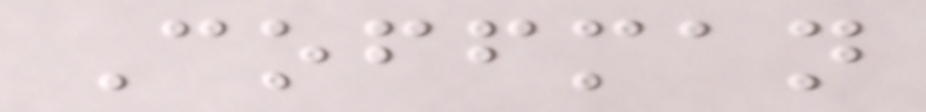Coffman
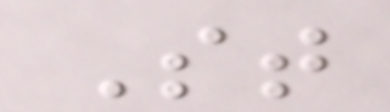St
